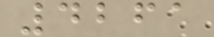4261
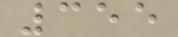355
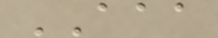AAA
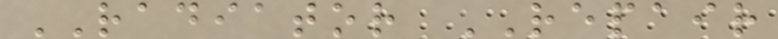RADIATOR REPAIR
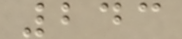243
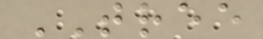TREE
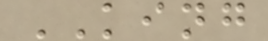KING
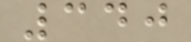340
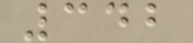342
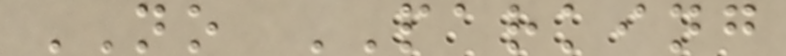NO PARKING
